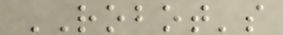ROBOT's
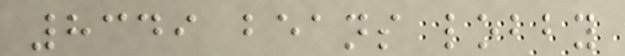8349 beans lobby
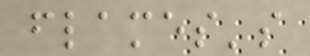flames's
